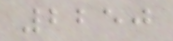2250
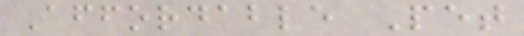Affordable Pet
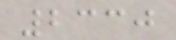2330
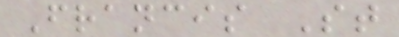Francis St
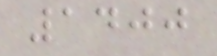1400
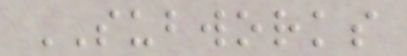SUBWORKS
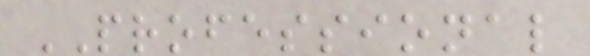PROFESSIONAL
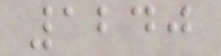1240
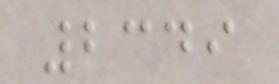2349
